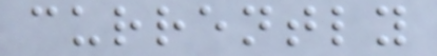currently
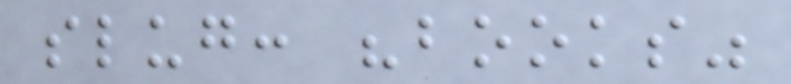slug: "books"
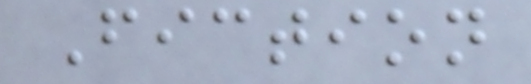Fiction
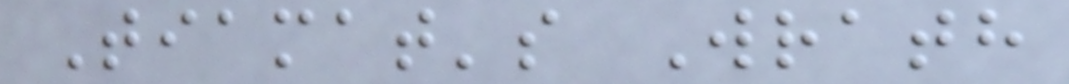Tiamat's Wrath
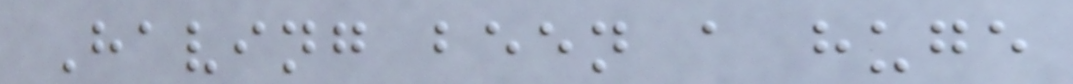Having been a huge
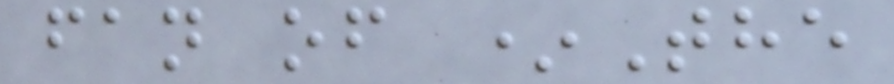fan of *The
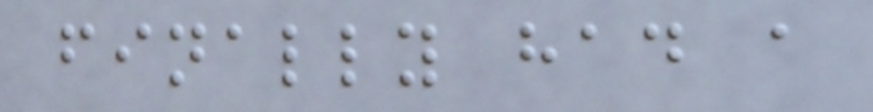finally had a
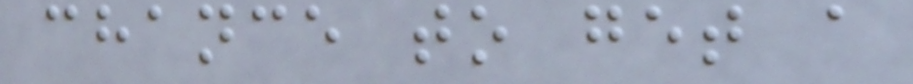chance to get a
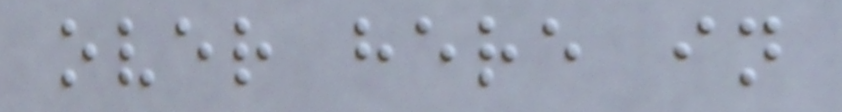over here in
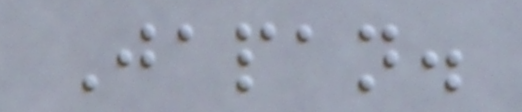Japan.
